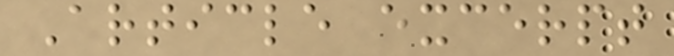Article excerpt
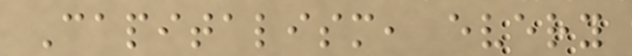Capitalism, every
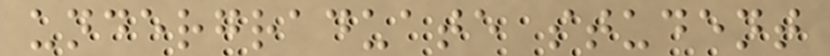undergraduate student
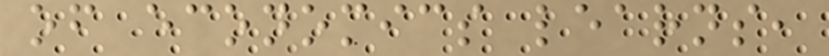of economics learns,
